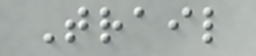Trail
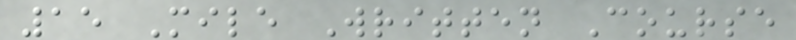15 Mile Written Course
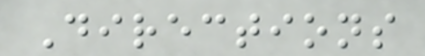Directions
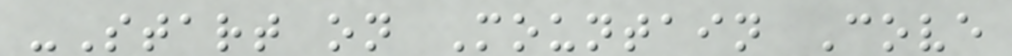-Start on Mountain Cove
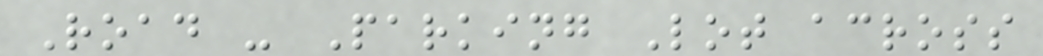Road - Parking Lot across
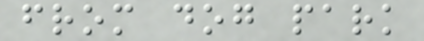from dog park
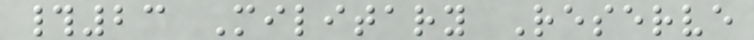#23 Military Reserve
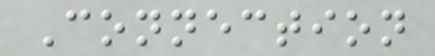Connection
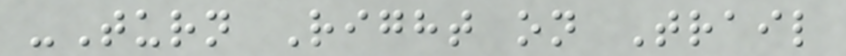-Turn Right on Trail
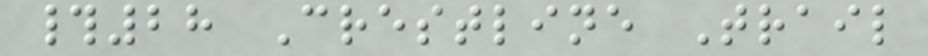#28 Crestline Trail
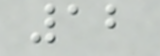12
